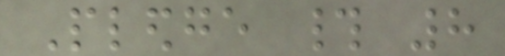Pledge # 8
